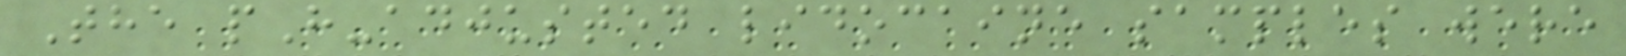The pH-adjusted lidocaine samples were
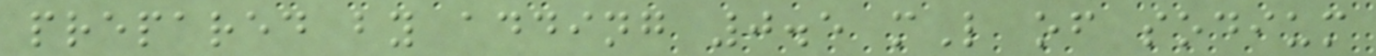prepared by adding 0.5 mL of sodium
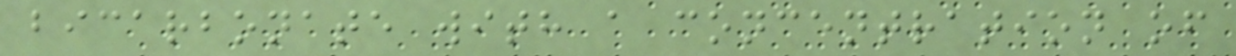bicarbonate with a concentration of
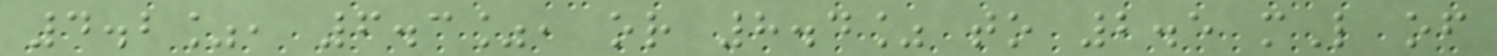4.2%, 6.3%, or 8.4% to 2.5 mL of
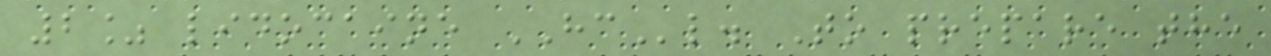2% lidocaine HCl. To prepare the
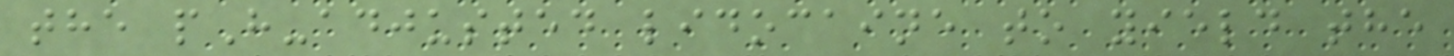the pH-adjusted lidocaine to yield the
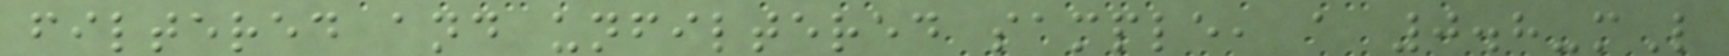filtered and unfiltered sample, a 0.8-mL
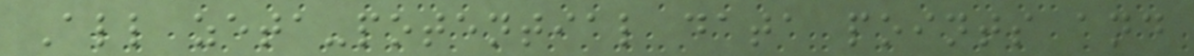All zeta-potential data points and
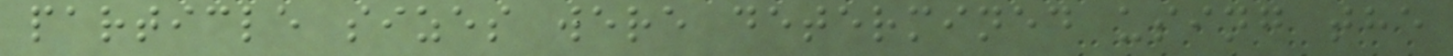particle sizes were determined using the
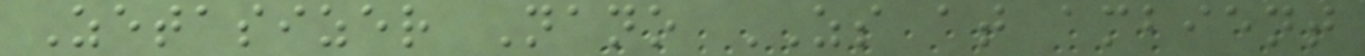Zetasizer Nano ZS at ambient
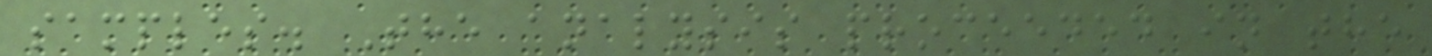samples. The analysis proceeded in the
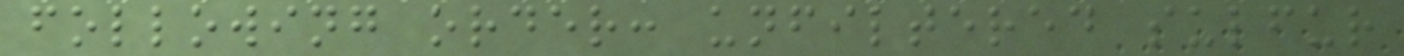following order: unfiltered sulfur
